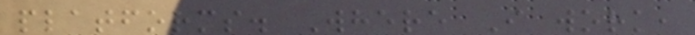platforms. Where I work,
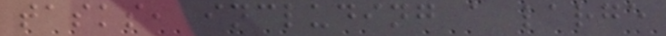tasks, including a large
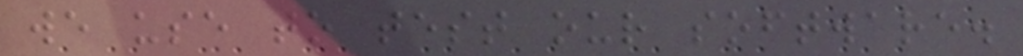we use to test our software.
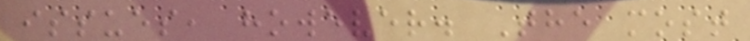issues, however. The most
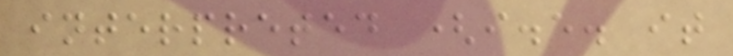interpreted (i.e. it
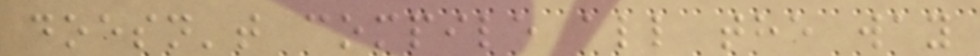doesn't compile all the way
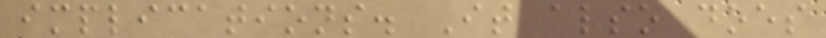implications. It also does
